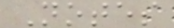Notes
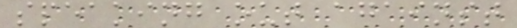speaking out against
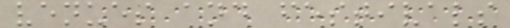venues and festivals
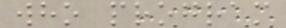who program
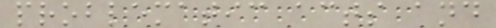problematic acts and
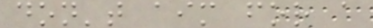don't aim for a
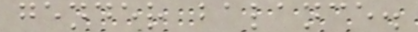gender balance.
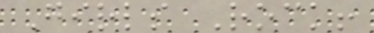Girls Rock!
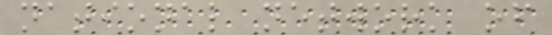national network of
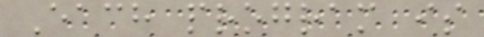Each program is
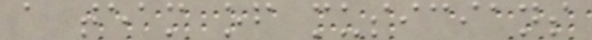a team of musicians
